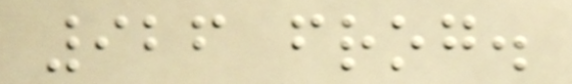926 frog.
